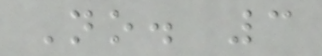No. 3
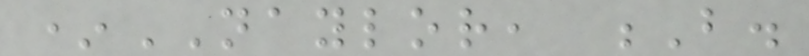*NAYLOR, B.
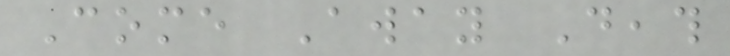Come Away Death
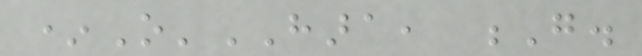*O'HARA, G.
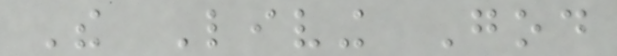The Living God
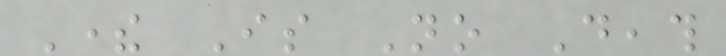There Is No Death
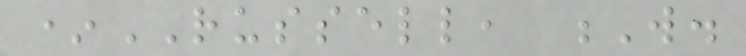*RUSSELL, W.
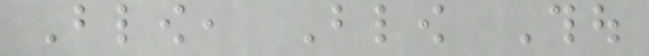Blow, Blow Thou
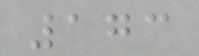173
